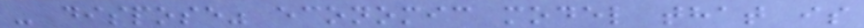- dispose" economic model that is
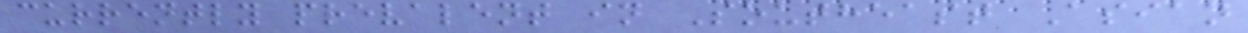currently prevalent in Southeast Asian
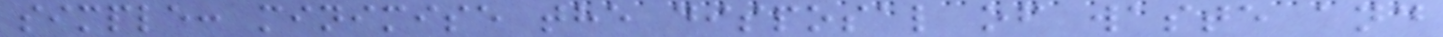simple: minimise the disposal of waste and
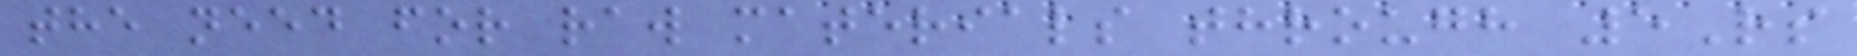the need for raw materials through 5Rs
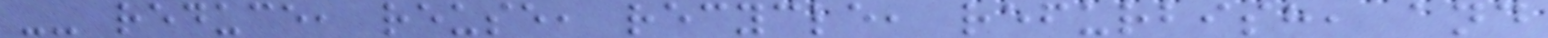-- reduce, reuse, recycle, refurbish, and
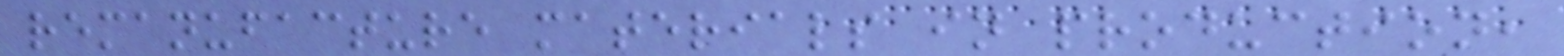remanufacture materials in production,
